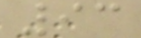93
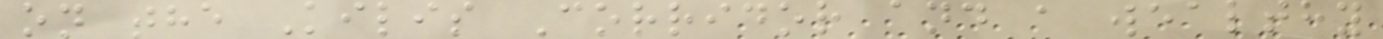on the Kilis Corridor and a wealthy
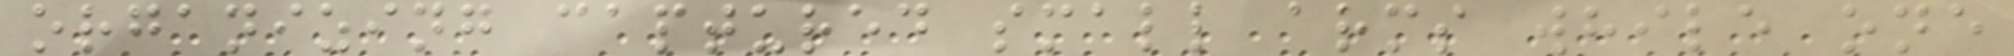organizing captured small arms while one
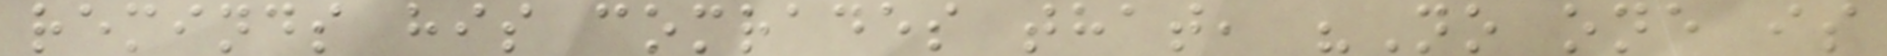reminds his comrades that, "No one is
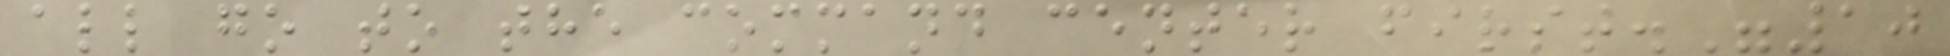all go to the command center first."10
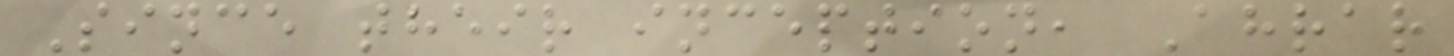Since their inception, Ahrar
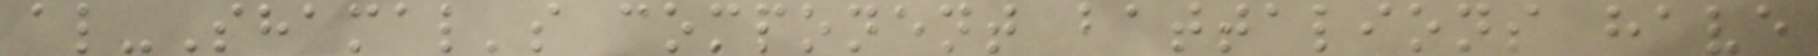al-Shamal's component battalions have
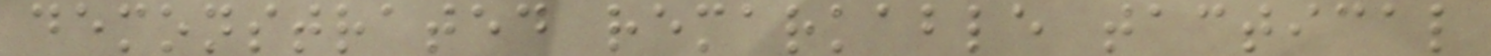demonstrated remarkable tactical
